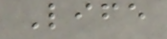Life
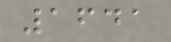1641
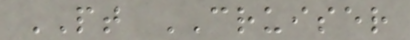PT CRUISER
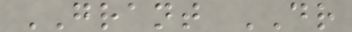GRANT DR
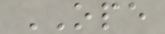OPE
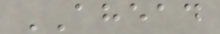AHEAD
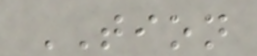TION
